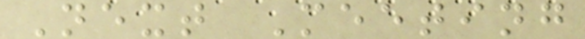Next Meeting
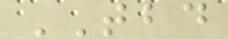TBD
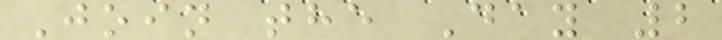Join the Day 2
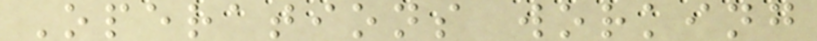Operations working
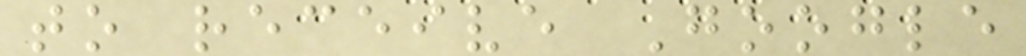to receive Google
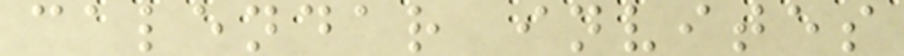calendar invites
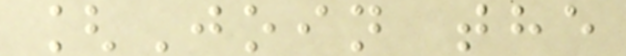[Join the
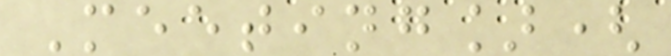Meeting](
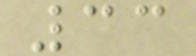33
